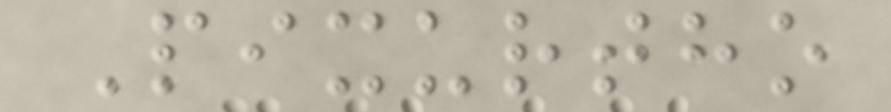Pixurtho
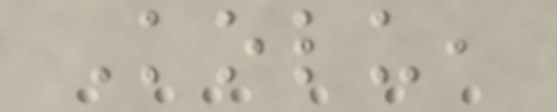Kolu,
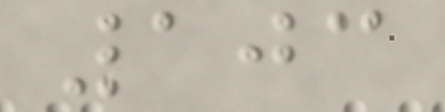103
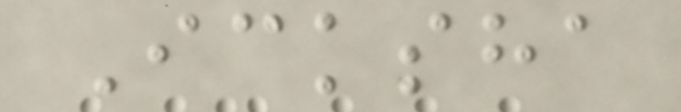Icksha
